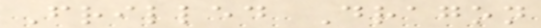Frilled Dragon
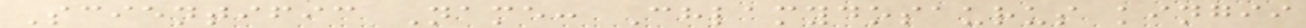Scientific Name: Chlamydosaurus kingii
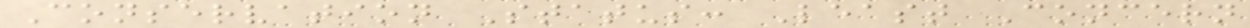Conservation Status: Least Concern
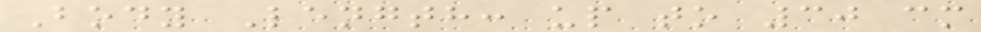Body Length: up to 30 cm
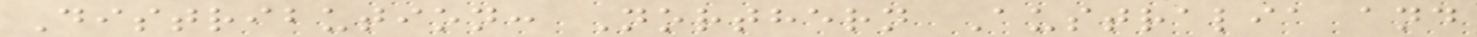Distribution: Northern Australia and
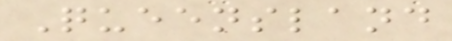Queensland
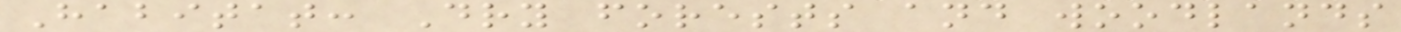Habitat: Dry forests and woodlands
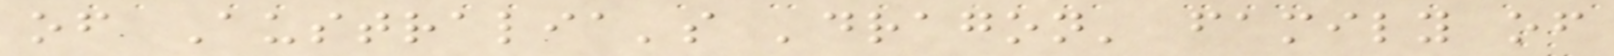of Australia's 'dragon' family of
